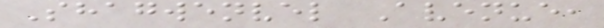Shagwenvel Avenue,
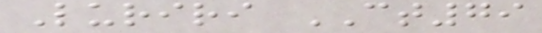Luriri CT79
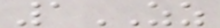1ZZ
